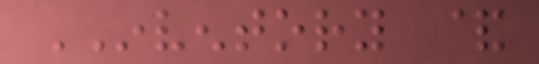INVENTORY &
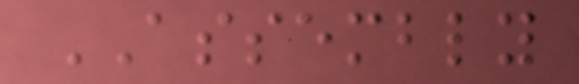ASSEMBLY
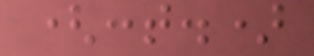(cont.)
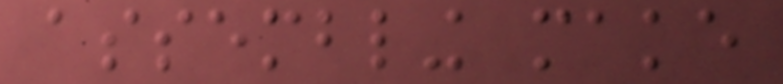assembling make
